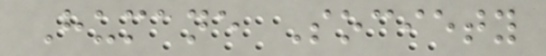Humane Society
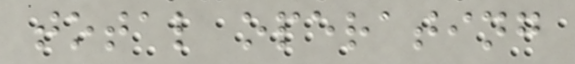total operating
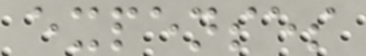expenses
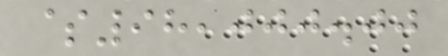$98,000.00
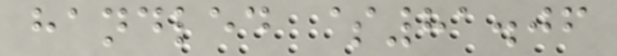handled $81.06
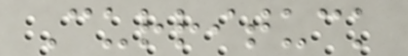Currituck
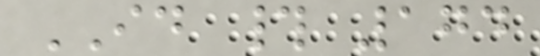ID # 174
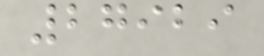27929
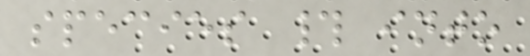species # into
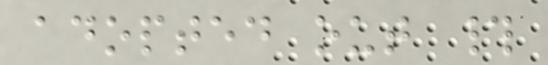adopted out #
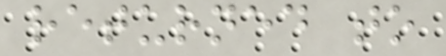returned to
